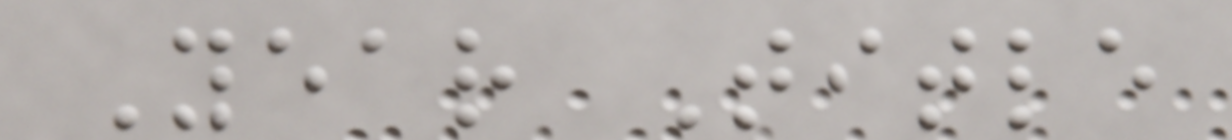Year Title
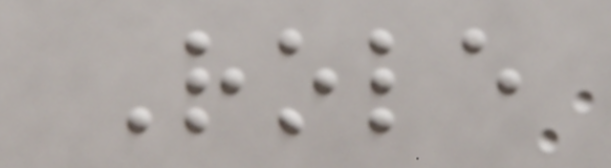Role
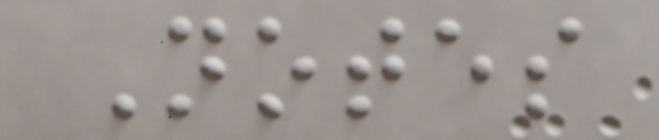Notes
